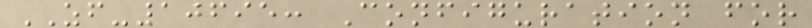ZF-10695: Configuration for
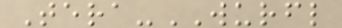Tera-WURFL
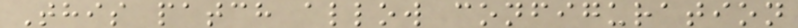This patch allow configuration
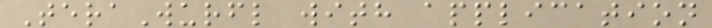TeraWurfl with application
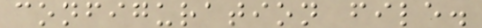configuration file.
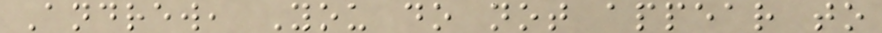Andrew, You do not appear to
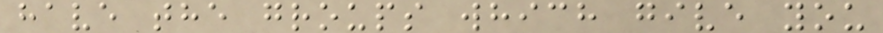have the groups which give you
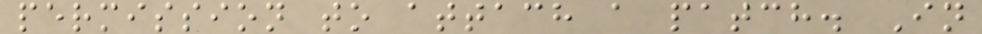permission to attach a patch. In
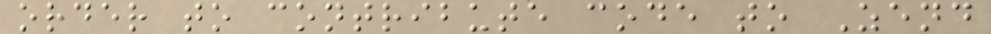order to contribute code to Zend
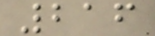216
